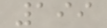199
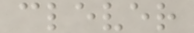clever
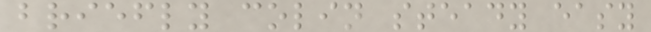briefly colin steady easy
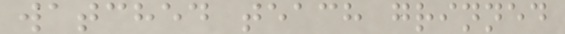watched teach grinned
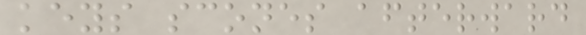keys scones afterward
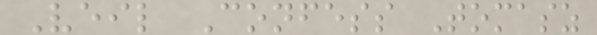Veil Confess Tomasz
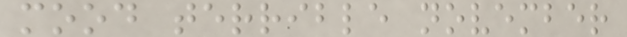mood terrible november
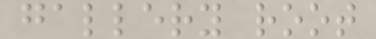gallery root
